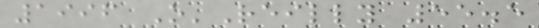1996 O'Reilly 55.5
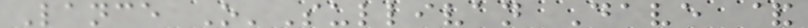Lance O'Sullivan Dave &
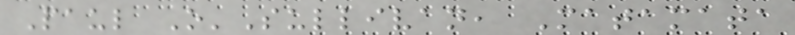Paul O'Sullivan, Matamata
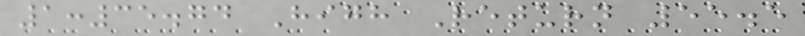1:35.74 High Return 55.5
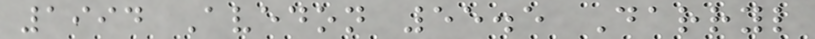1994 Avedon 55.5 Darryl
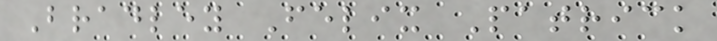Bradley Felix Patrick
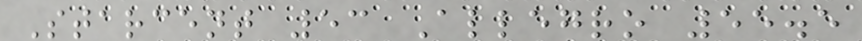Starcent 53 Allegro 55.5
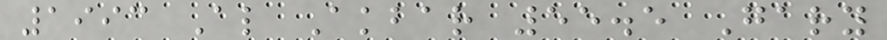1993 Al Akbar 55.5 Gary
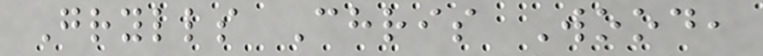Grylls Chris Wood,
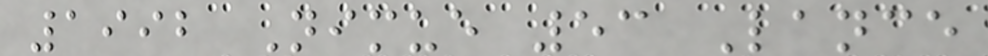1992 Nimue 53 Lance
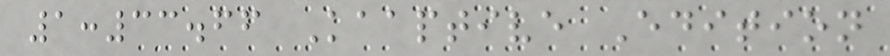1:33.66 Kaaptive Edition
